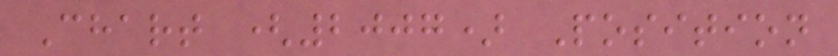Chart (2007) Position
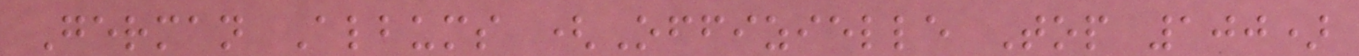German Albums (Offizielle Top 100)
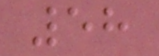58
